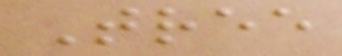Tree
